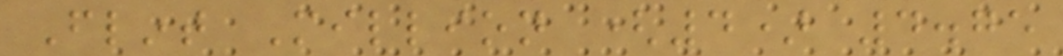Flint Million (4) 4.75
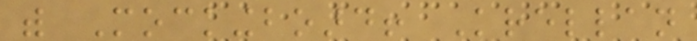with Mockingboard! Krellan
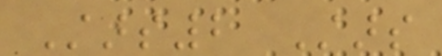Stars2 Stars
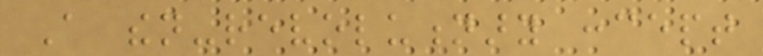A then-revolutionary concept
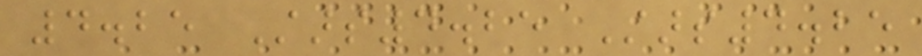4.25 Stars4.25 Stars4.25
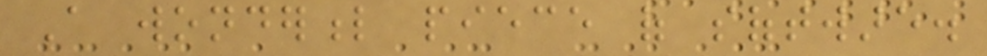A wonderful piece of software.
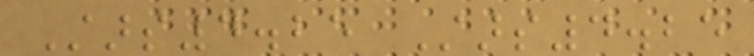Stars4.25 Stars4.25
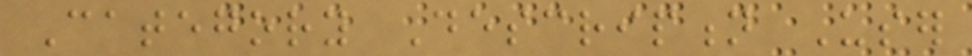Category Description User
